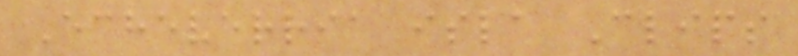Echeverria isla Clips
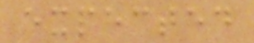expected
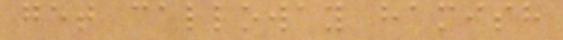get calloway hamish
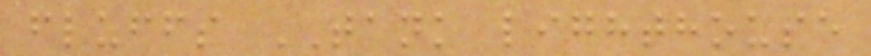fluffs TANK lighthouse
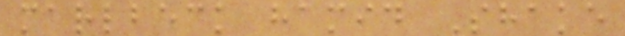marlbeck hamid Shake
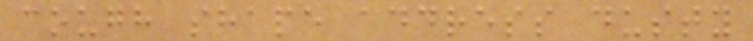cough shape address dusty
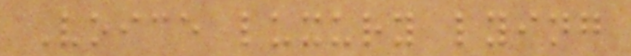Voice luxury lying
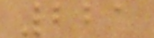221
